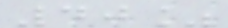40%
